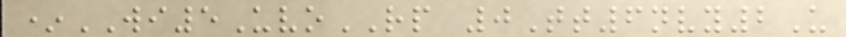*WI5UvoRP 0Tt6nvy2U
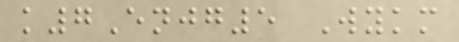k7Enjg5 Wykm
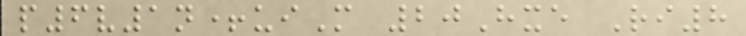p6v1n+uiM 20Hxe Ri8
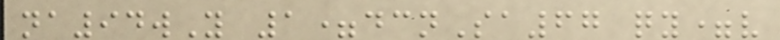na94wY 1=dcnSa67 qy=v
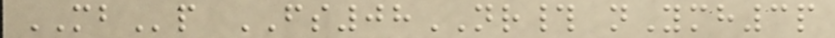MBp FS08NR# nYmh3p
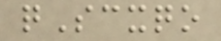qScxqo
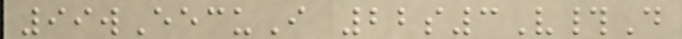99wEecuI 22s3V#D
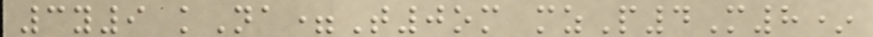3y9 kNa=T0om mzP4M8*
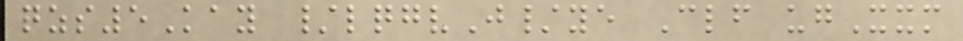qzs5Kay /lqgvJ/ye Clf ugXxm
